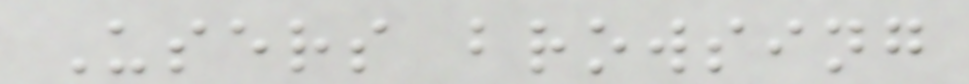Users browsing
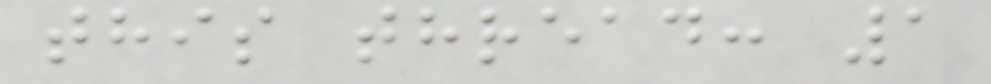this thread: 1
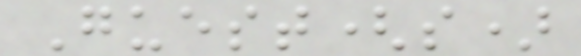Guest(s)
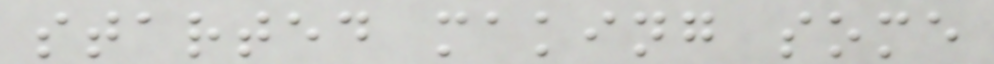started making some
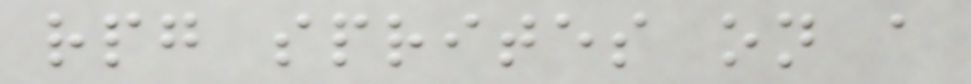rpg sprites on a
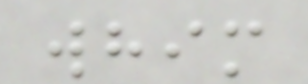whim
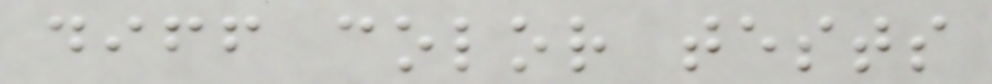diff color tests
